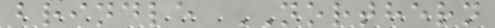brindle NORTHERN
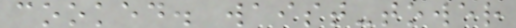cooked. waist-tower
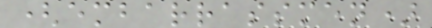(embarrassmen)
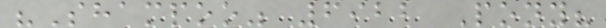"Shampoo" 6922 Pony?
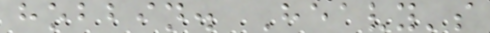hobbin. Heavy's
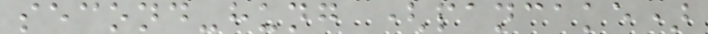second-hung (pancake)
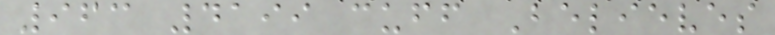963 4199 cuff Believes
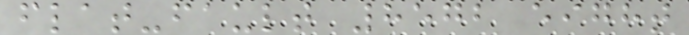flat-fault 8572 eight
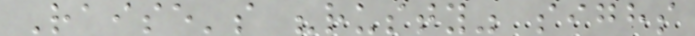Raise's "rusty" sighs
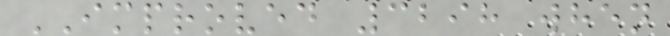IMPROVED 3298 when
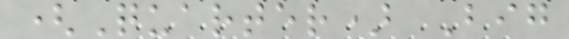(Quarter) Big
